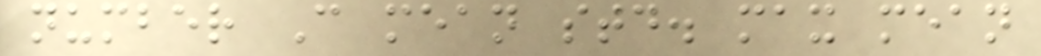number C mean std. max mean
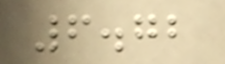6.72
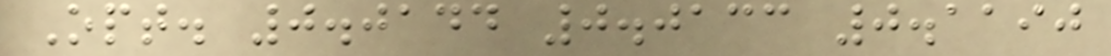Opt. 0.0144 0.0133 0.1190
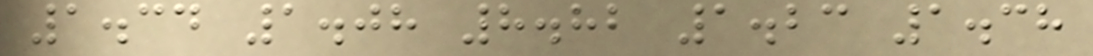1.34 1.08 8.82 1.23 1.38
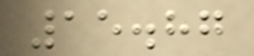15.87
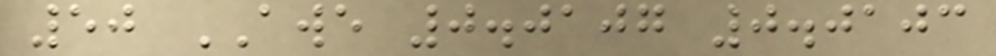50 AWE 0.0107 0.0103
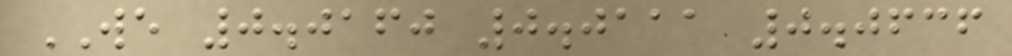WE 0.0160 0.0111 0.0636
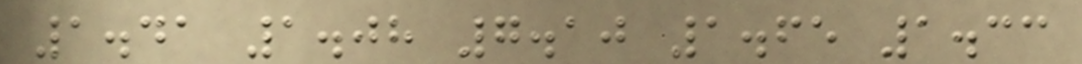1.41 1.08 7.10 1.65 1.33
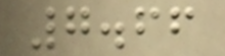7.66
